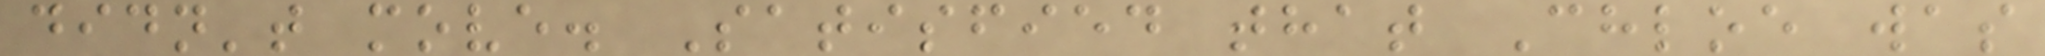didn't move. Satisfied that Chloe was
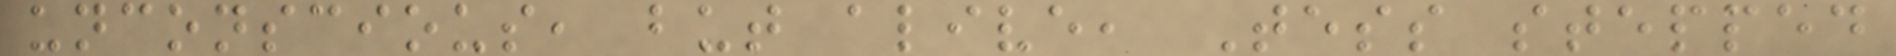unconscious, but alive, Tess stepped
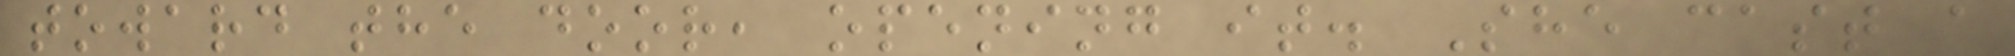toward the door, opening it. She cast a
